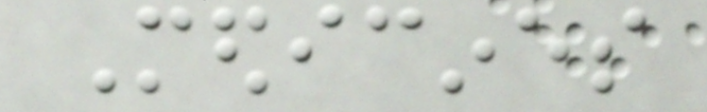Medicines
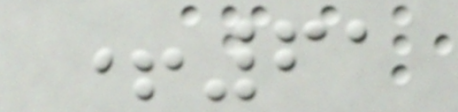+61
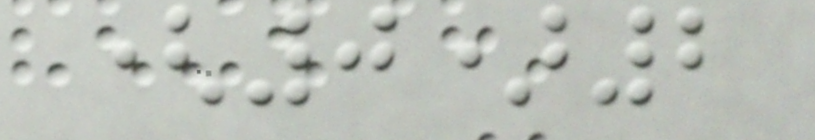(0)2
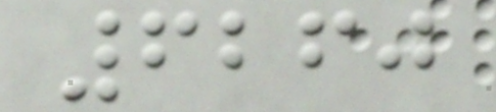6260
